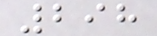298
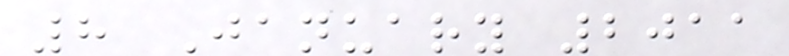8 January 2011
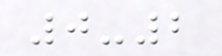0-2
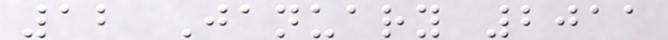12 January 2011
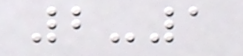2-1
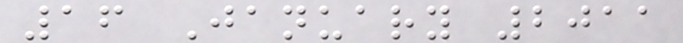16 January 2011
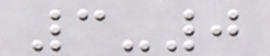3-0
